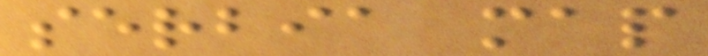serbia map
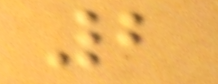2
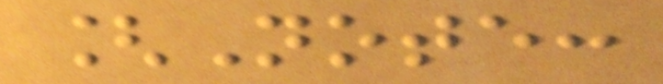[Note:
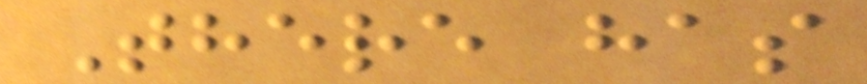There has
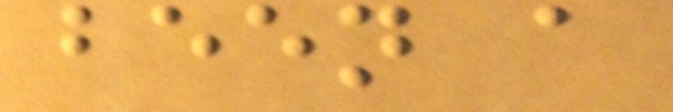been a
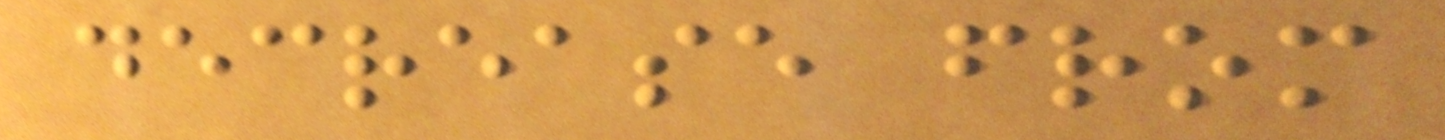decrease from
